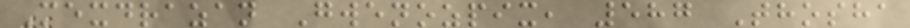Mexdrazan Gwenozpix, 587 Thosha
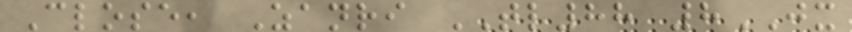Close, Zanri TL88 8JX
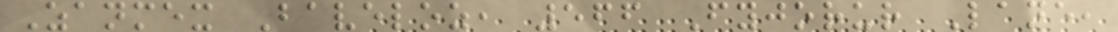Zanmex Baveloz, 566 Fyjorur Lane,
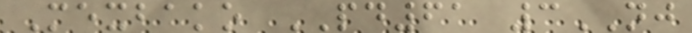Mexbako PD61 3NJ
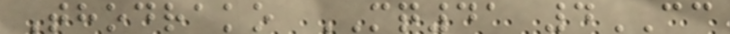Thodrako MQ41 4CC
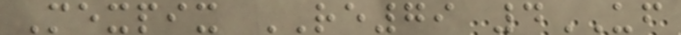Mexpix RE79 4UF
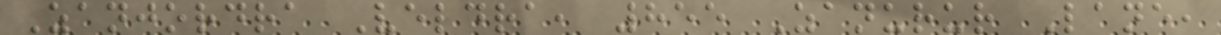Zanjordra Veldra, 855 Zanurur Lane,
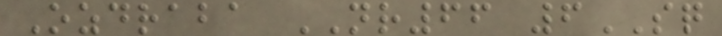Ozdraba NR66 6SQ
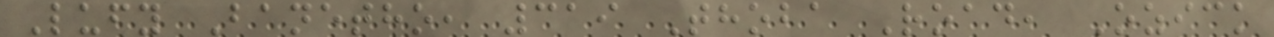Lufy Banetho, 319 Thoba Road, Ozick
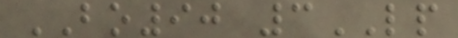BO90 3LP
